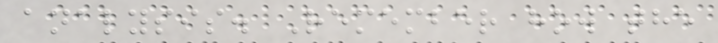analysis. Remember how the
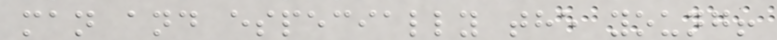man and especially the young!
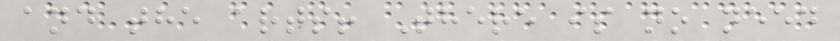and the arts! There is no need
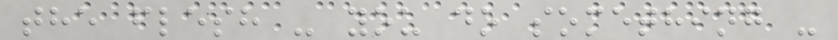the flesh - you do something -
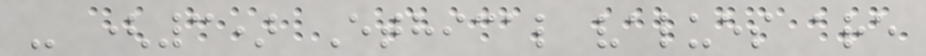- (3) Ethical values are
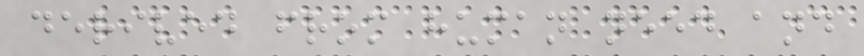derived from human need and
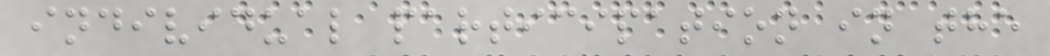individual participation in the
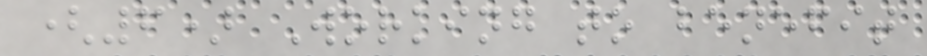(6) Working to benefit
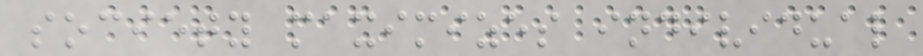society maximizes individual
